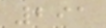291
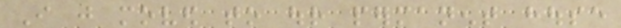I just moved to our permanent house
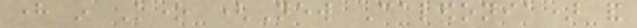here in Kone (New Caledonia) and
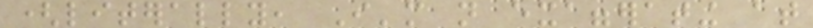(literally, I'm not exaggerating at
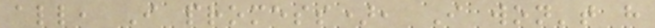all, I promess), I won't have
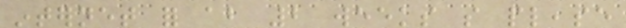internet for about 2 weeks so please
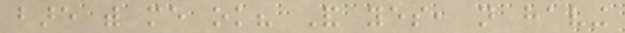bare with me ok? And yes, not having
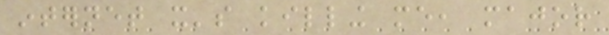internet it's killing me, major
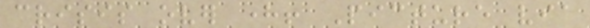crisis over here! Picture via
